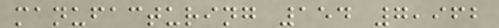manufacturing 154 7,962
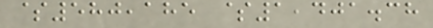$580,185 $1,401.38
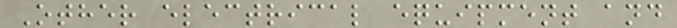Other electrical equipment and
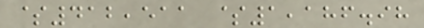$412,511 $1,186.98
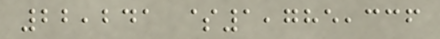22,241 $1,785,336
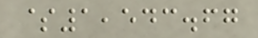$1,543.67
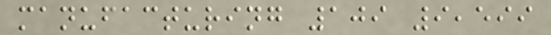manufacturing 109 9,599
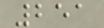251
